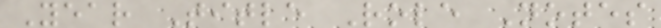Year Title Role Notes
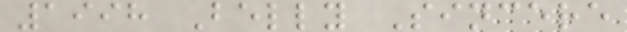1998 Belly Sincere
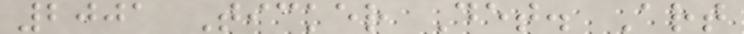2001 Ticker Det. Art
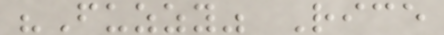"Fuzzy" Rice
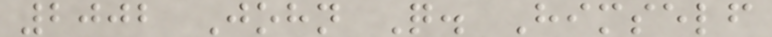2002 John Q. Himself
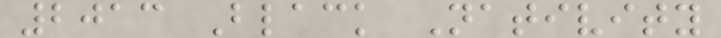2013 Black Nativity
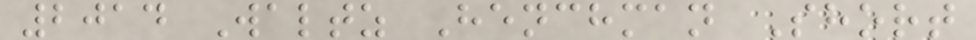2014 Waltz Henchman Short
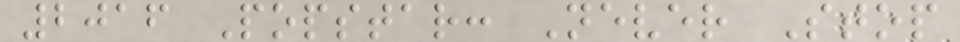2016 Popstar: Never Stop
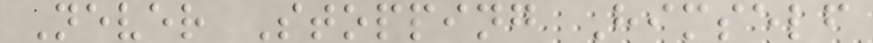Never Stopping Himself
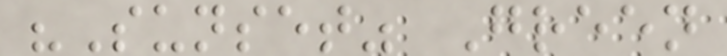"Sunset" Green
